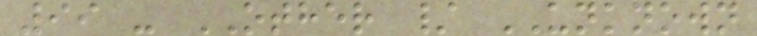99 - OTHER / UNKNOWN
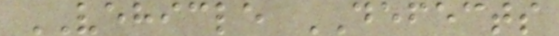VEHICLE DEFECTS
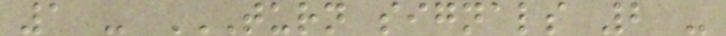1 - TURN SIGNALS 2 -
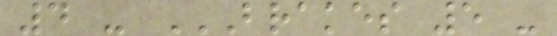4 - BRAKES 5 -
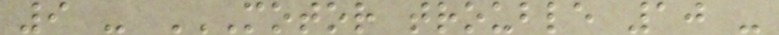9 - MOTOR TROUBLE 10 -
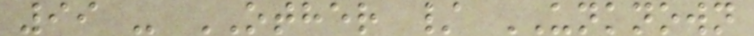99 - OTHER / UNKNOWN
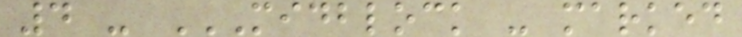4 - MIDBLOCK - MARKED
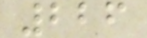226
